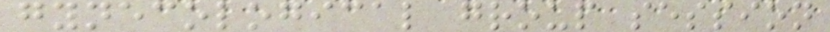gynecological group session
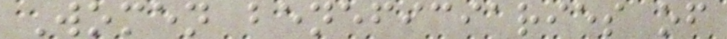Women beneficiaries of
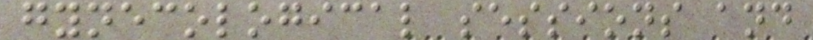gynecological sessions and
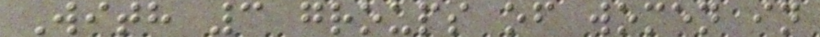With 3 groups of women in
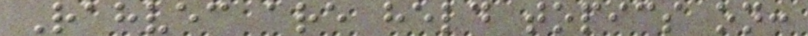Rahvec are held topics on:
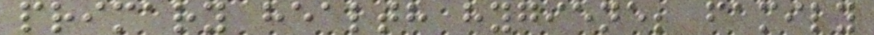primary health hygiene; family
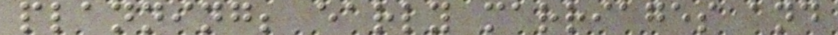planning; early marriages and
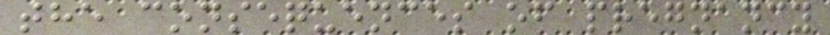the consequences of pregnancy
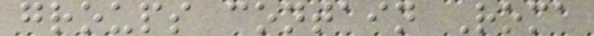groups contain Roma
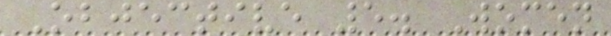Objective 5. Women
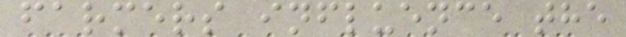farmers influence the
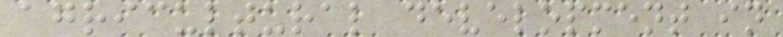agricultural development in
